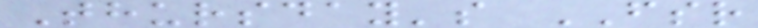Thursday's FSR
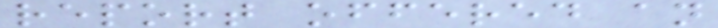report offered an
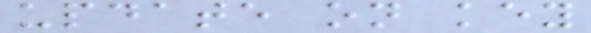update on key
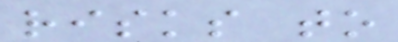risks to
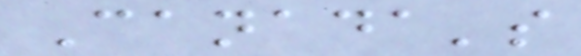Canada's
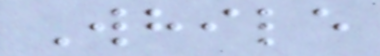While
